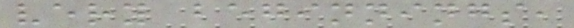very beginnings,
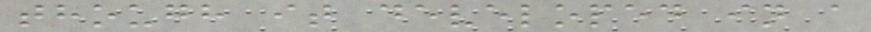though it developed in a
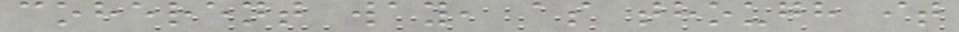coherent way, as though it
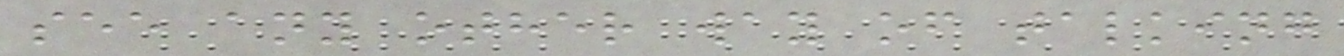see any other way of talking
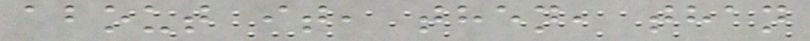about it, then, than
